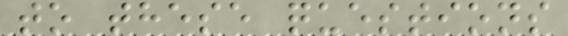to these questions
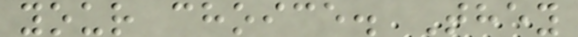your choice. They
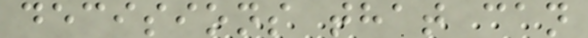decisions that can
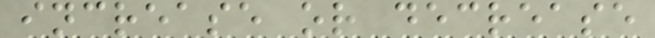increase or decrease
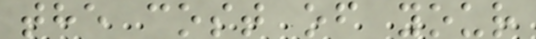the cost of your
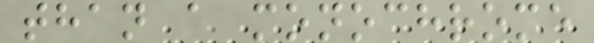than a monochrome
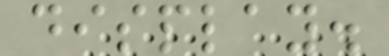display.
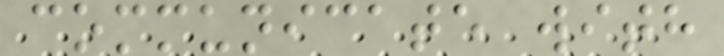communicate with
